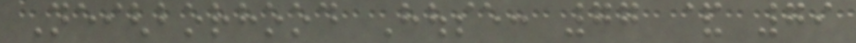Neighborhood House: 77 & 79
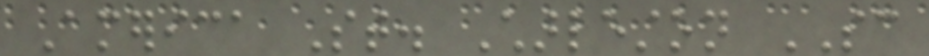America St. Charleston SC
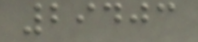29403
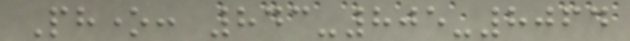Phone: 843-805-8064
